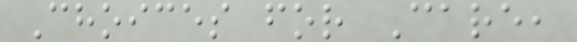Choices for Care,
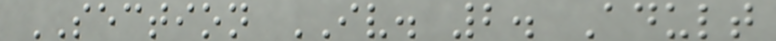SECTION IV. 2. Adult
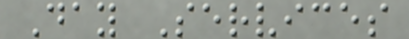Day Services
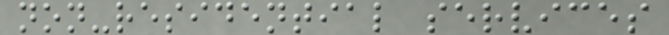non-residential services
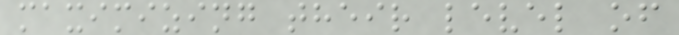maximizing their level of
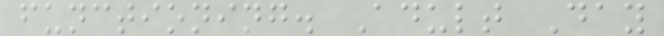functioning. Adult Day
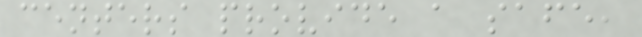centers provide a safe,
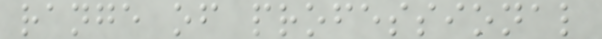range of professional
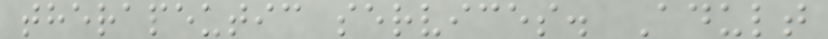therapeutic services. Adult
